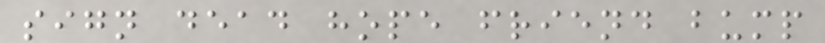sign dead hope friend bump
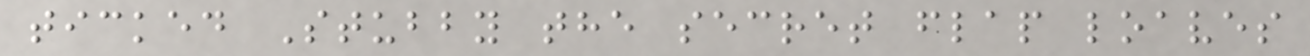ticked Stubby the secret flap loaves
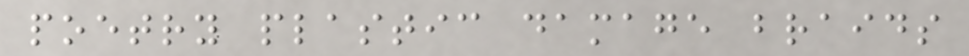poetry plastic damage braids
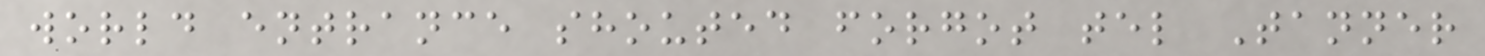world entrance shouted forgot tel Tanner
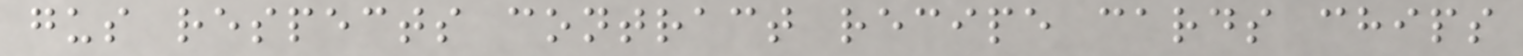gus respects contract recipe cards chips
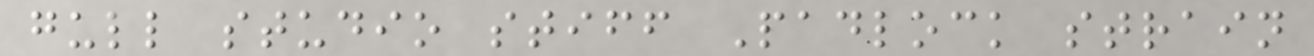gull studio stiff Padlock strain
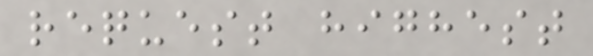request highest
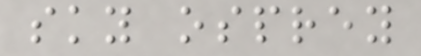sky osprey
